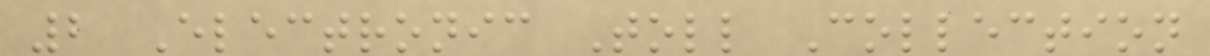2 Electronic Toll Collection
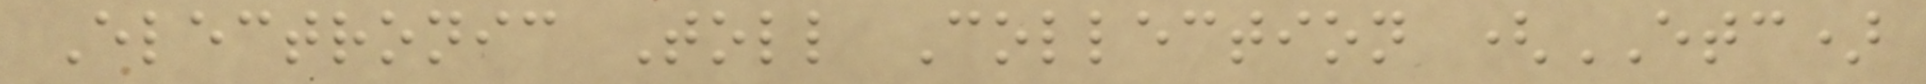Electronic Toll Collection (ETC)
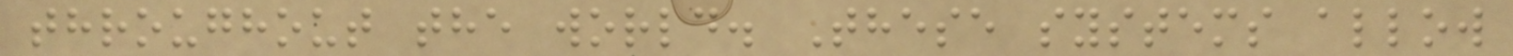throughout the world. These systems allow
